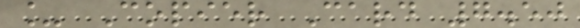_ Copier Card 7.50
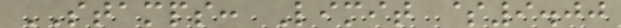STAMPS: Limit $9.00
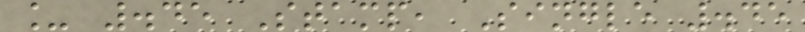_ .45 Stamp, Single .45
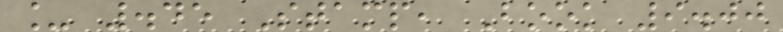_ .45 Stamp, Book 9.00
